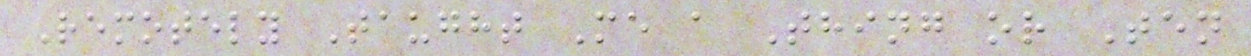Remotely Taught Me a Thing or Ten
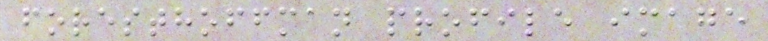foresthoffman profile image
